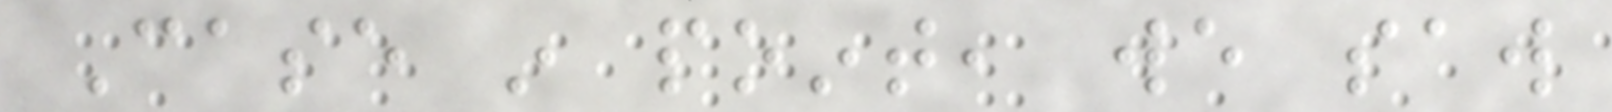Case in point, we saw
